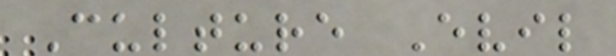Culture Evil
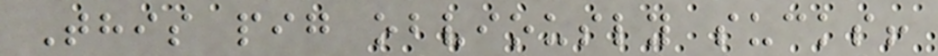This pig obviously sucks!
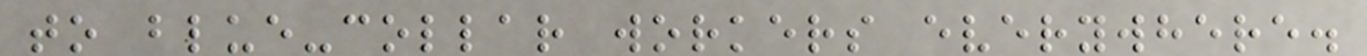to blue-collar workers everywhere.
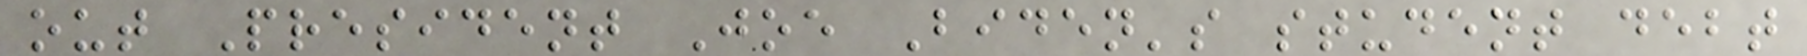out President Joe Biden's student debt
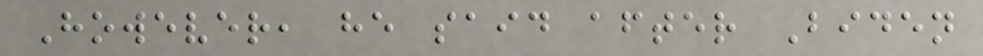However, he said after Biden
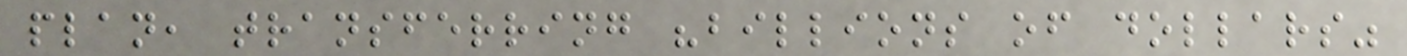plan, transferring "billions of dollars"
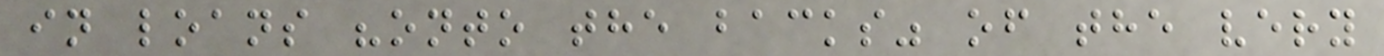in loans "onto the backs" of the very
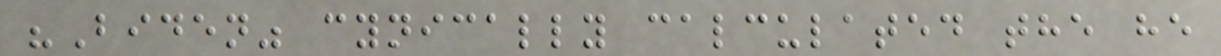"Biden" cynically calculated the he
